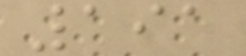191
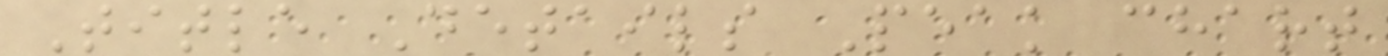Title Details Peak chart
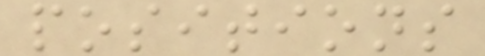positions
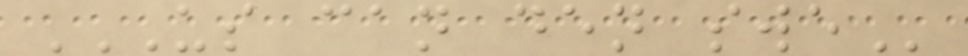US CAN DEN SWE
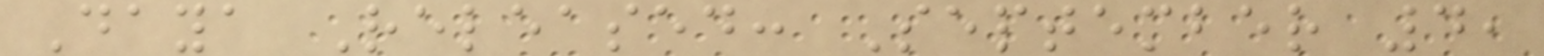Daya Released: September 4,
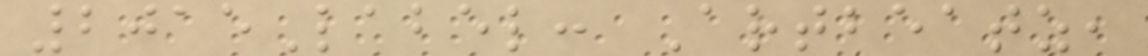2015Label: Artbeatz,
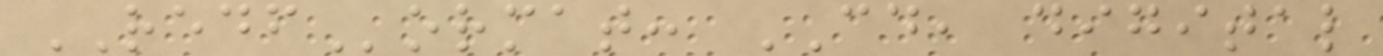REDFormat: CD, digital
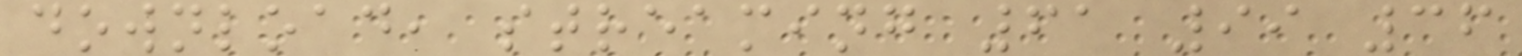download, streaming 61 99 36
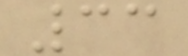33
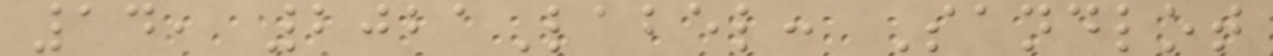14, 2021Label: Sandlot
